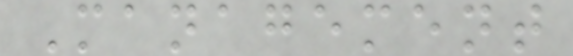Management
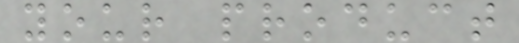your product
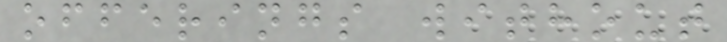offerings without
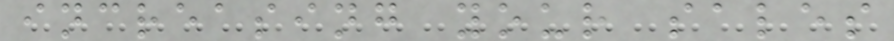increasing your sales
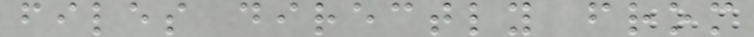files directly from
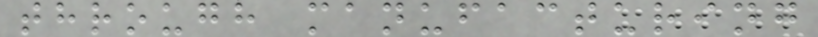through manufacturing
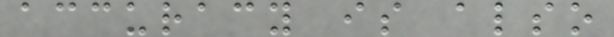accuracy is also
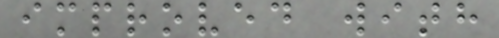improved with
